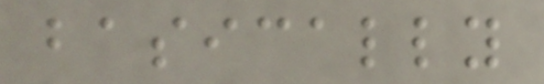basically
